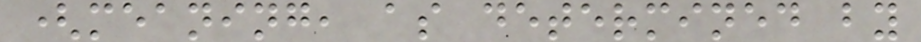(meaning, as determined by
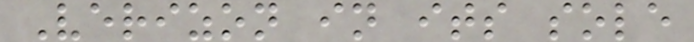Verizon in its sole
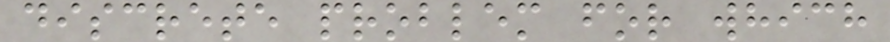discrete problem for which
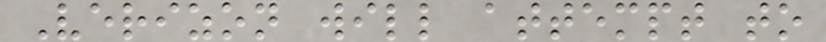Verizon will attempt to
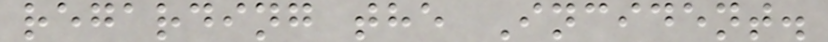regarding the Incident.
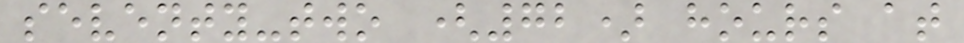seventy-two (72) hours at
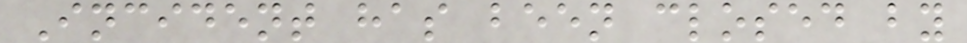Incident has been closed by
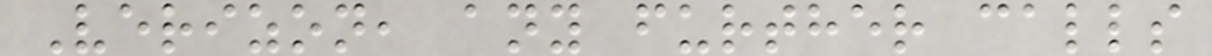Verizon, any further calls
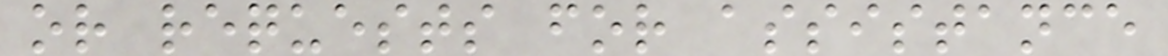or requests for assistance
